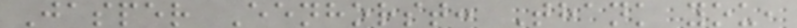Jasper Eenhorst: Thank you,
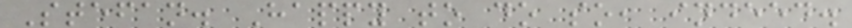Stefan. Happy to do so, indeed.
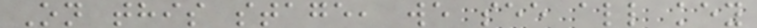On this stage, we see all key
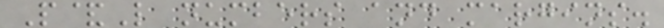P&L numbers and margins.
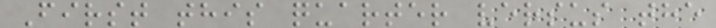First this quarter versus the
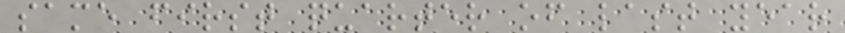same first quarter of last year
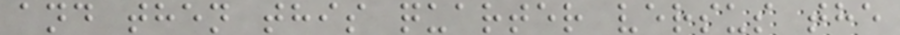and then this quarter versus the
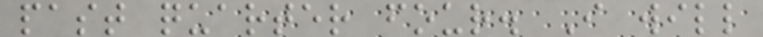past quarter four. I will
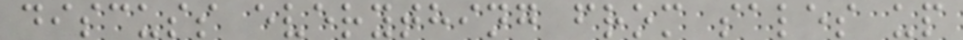discuss everything from sales up
